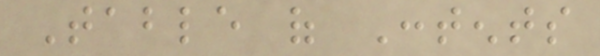Table of Contents
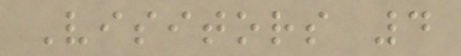Visitors 4
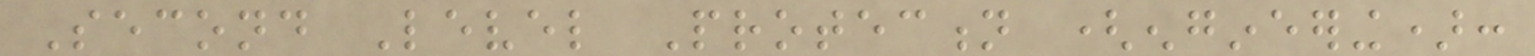Second Level Protection (engineering):
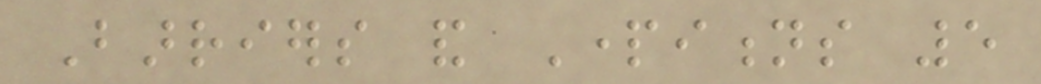Barriers and Partitions 5
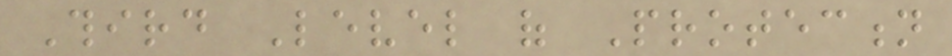Third Level of Protection
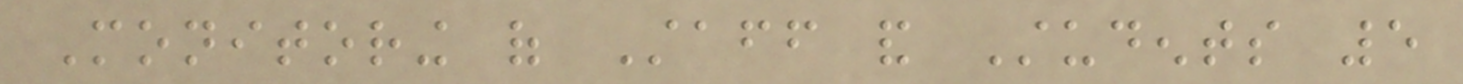Monitoring of Staff and Students 5
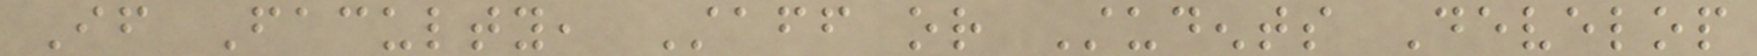If Faculty, Staff or Students Develop
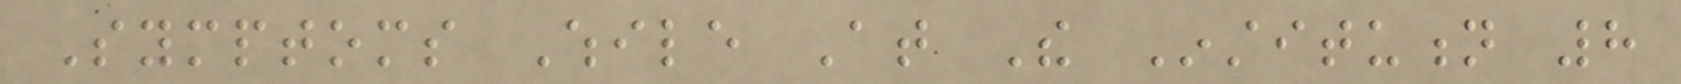Symptoms While At The Institution 8
